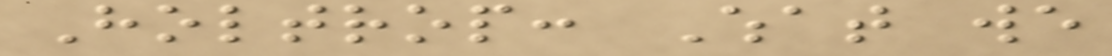Holtrop: What we
